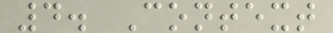4. Context
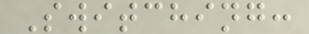Switching:
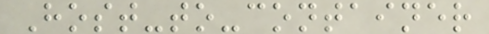Host-to-container
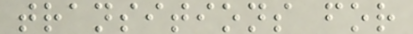transitions for
